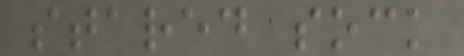stared sock
